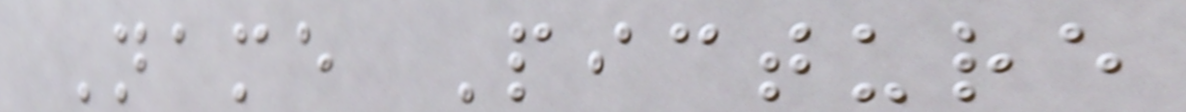Name Picture
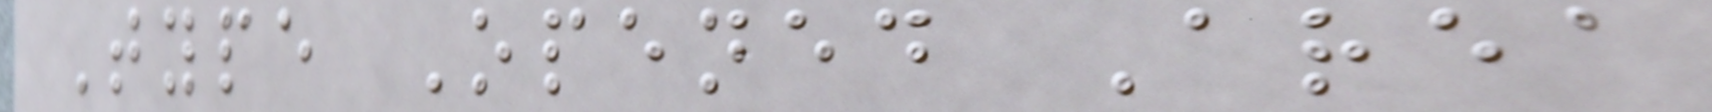Type Opened Area
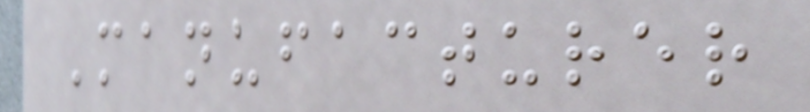Manufacturer
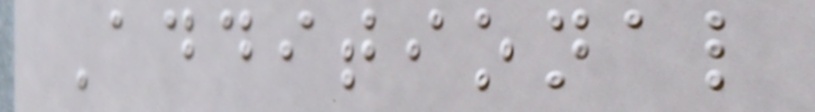Additional
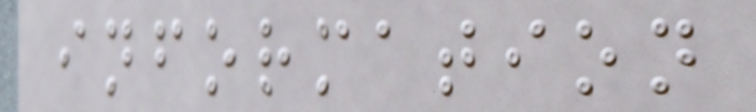information
